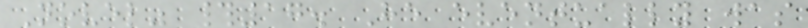Novel" #17. He eventually was
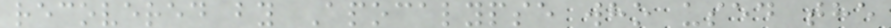recovered by Apocalypse who used the
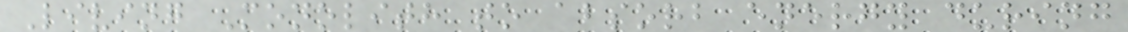Living Monolith to absorb energy during
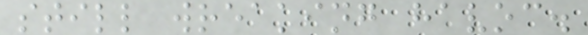still wreaking havoc.
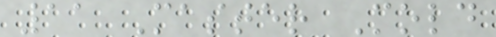11 Master Mold
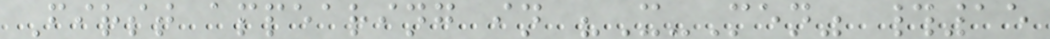First appearing in "X-Men" #15
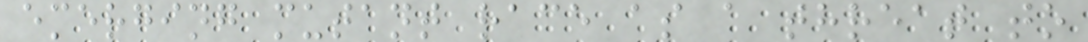emerging mutant race as a threat to
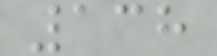138
